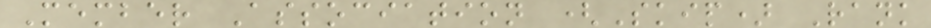Member Association (Skip) Rank
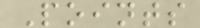Points
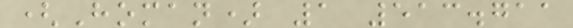(Homan) 1 513.711
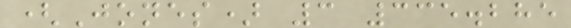(Jones) 3 335.285
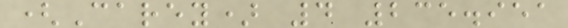(Carey) 4 235.951
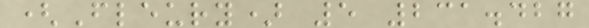(Fleury) 5 231.427
